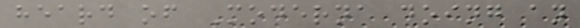heard of Moderna doing an
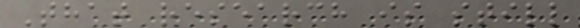That research is still
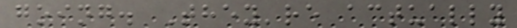going. They're actually
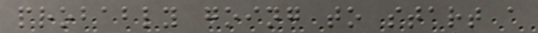probably going to start a
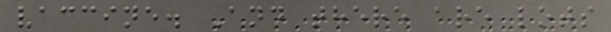vaccine. And there are lots
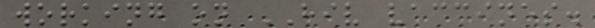working on HIV vaccines.
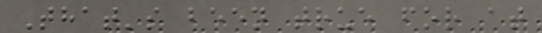That's been true for at
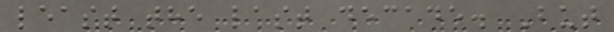least the last decade. But
